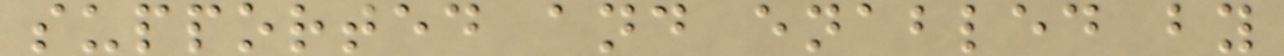supported and enabled by
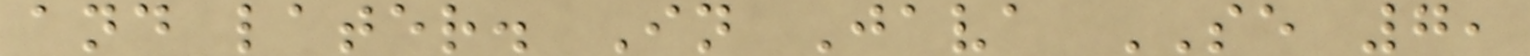and later. In Java SE 7,
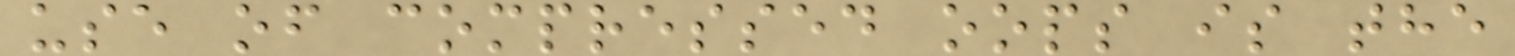use of compressed oops is the
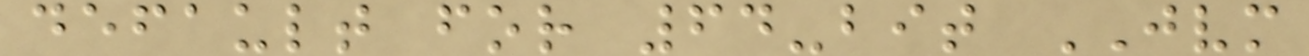default for 64-bit JVM
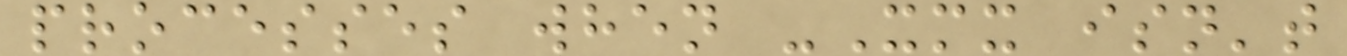processes when -Xmx isn't
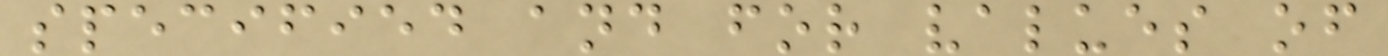specified and for values of
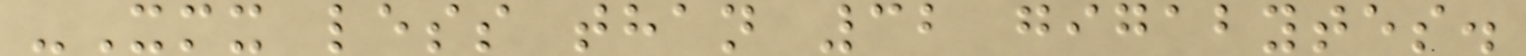-Xmx less than 32 gigabytes.
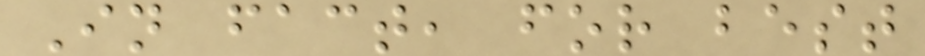In fact, for best
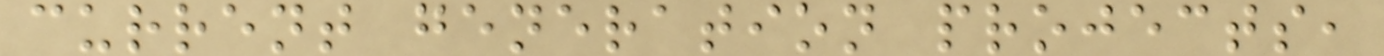current generation projects,
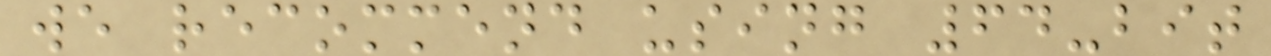we recommend using 64-bit
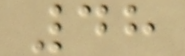48
